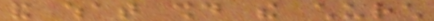and what should the church
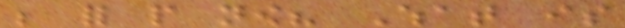be for people now? What is
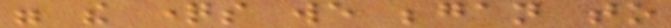were the questions we began to
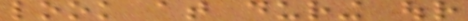look at during our
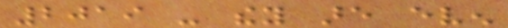2019 - they are even
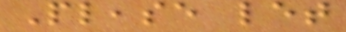Please let
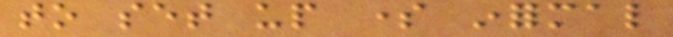to set up some informal
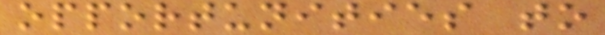opportunities to
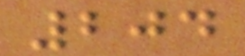204
